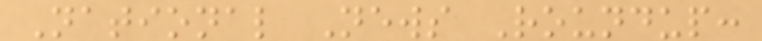National News Roundup:
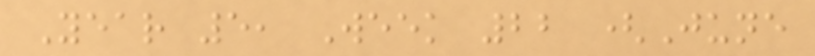Year 5, Week 22 (June
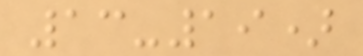13-19)
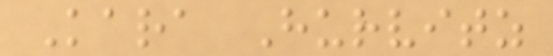Kara Hurvitz
